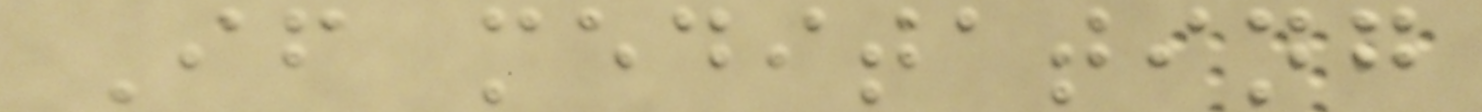If meditating
